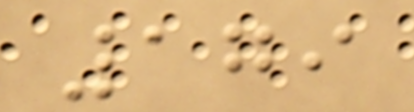179
